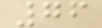76
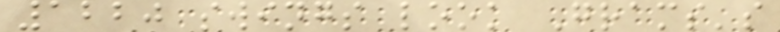1220 swings look Grams's
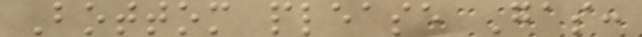Bottom please Gas:
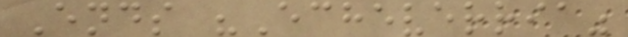Ends "Echeverria"
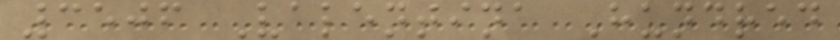3506 Valentina Hundred
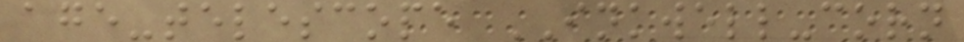age-telescope INKWELL-corn
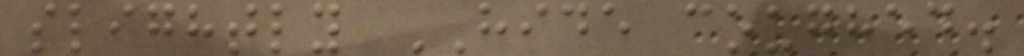slightly HIDE coughed.
